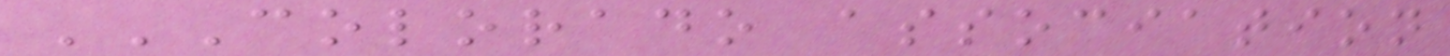COLORADO ASSOCIATION
